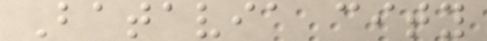Batavia city
